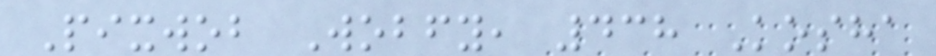Pixwob Wobfy, 438 Kosha
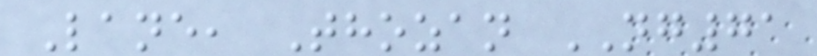Lane, Thozan NG71
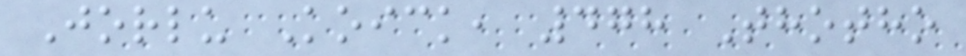Jorlu Koick, 478 Thotho
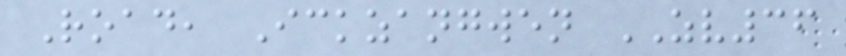Road, Ickzangwen ZV36
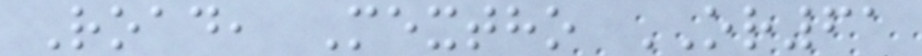Road, Mextho OR61
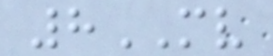8MV
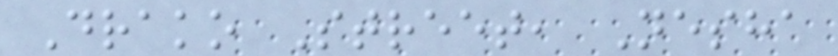Drako Street, Nesha
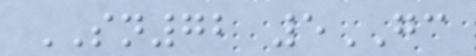SN72 5GC
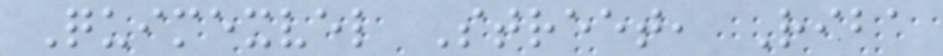Quimexvel Street, Riba
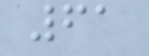61
